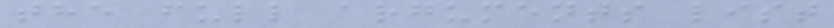the full arguments list
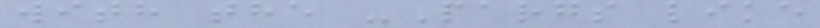with the -Pargs like
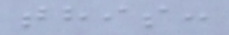this:
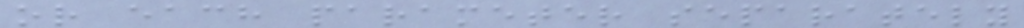or each parameter separately
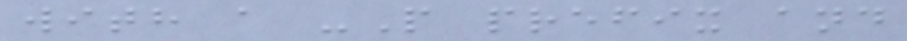with a -P prefix and
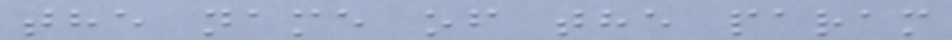the name of the param
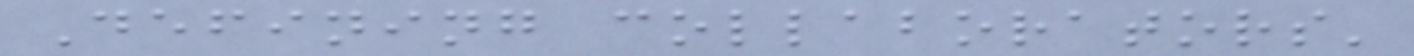Defining collaborators'
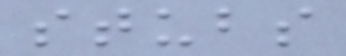stubs
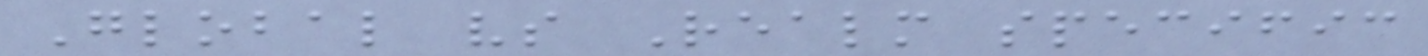Global vs Realm specific
